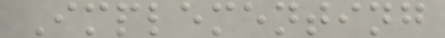Implementing
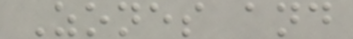Zones and
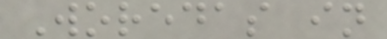Woredas in
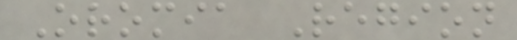Oromia Region
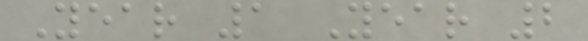Year 1 Year 2
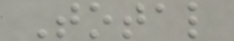Total
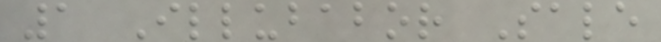1 Illubabor Sale
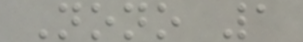Nono 1
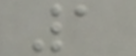1
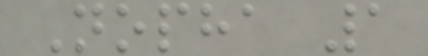Nopha 1
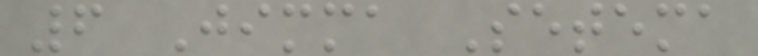6 Jimma Setema
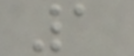1
